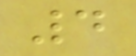4
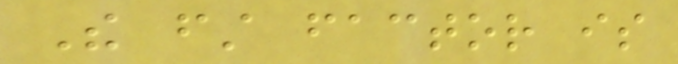The first factor is
